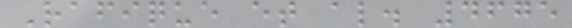Rafique et al. 4675
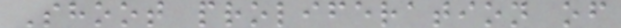Shoot proliferation of
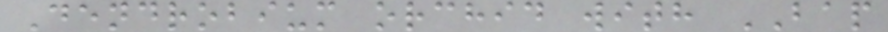Dendrobium orchid with BAP
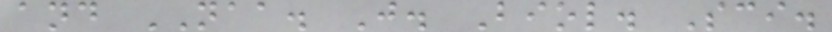and NAA. J. Biol. Sci.
